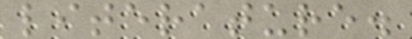literature.
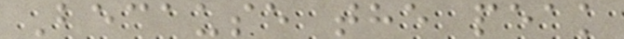Because the peak
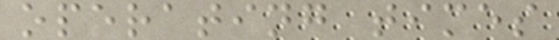operating times
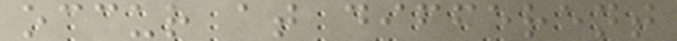occur at different
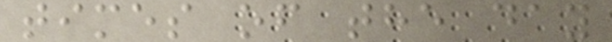times of the day
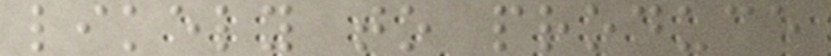likely to produce
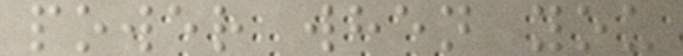power when you
